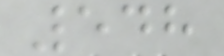548
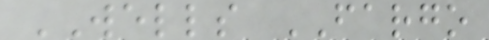WELLS FARGO
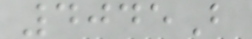4045B
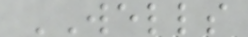WELLS
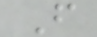F
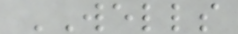WELLS
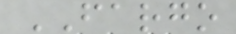FARGO
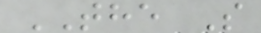THE S
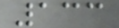133
